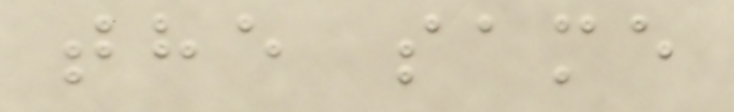the same
